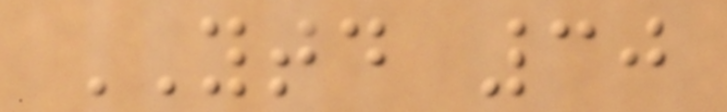YTD 30
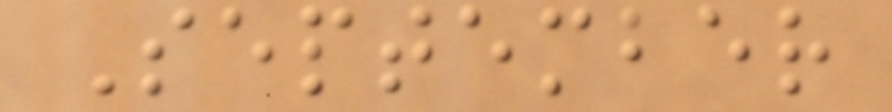September
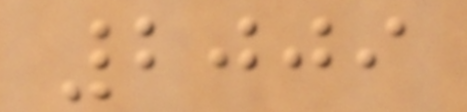2009
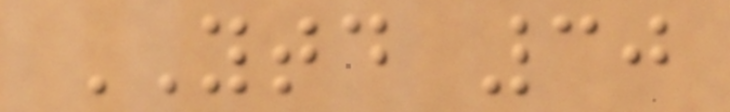YTD 30
